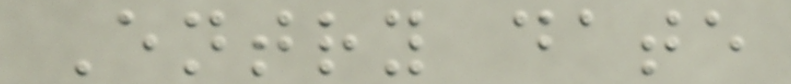Entry date
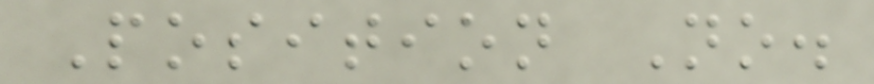Position No.
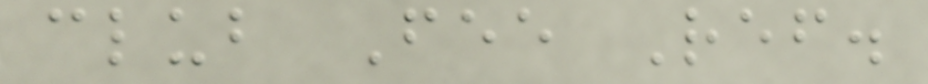club Fee Ref.
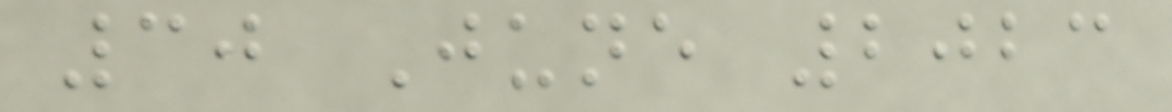30 June 2023
